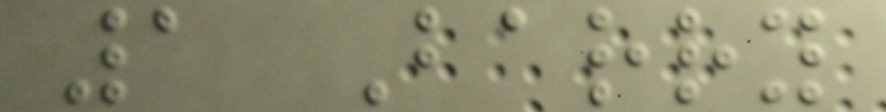1 Barry
